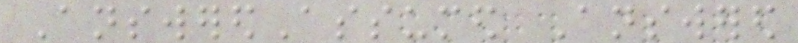AnsweredAssumed Answered
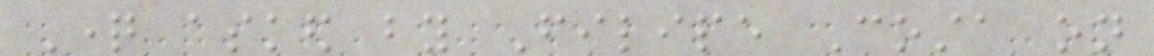Question asked by Filipe Costa on
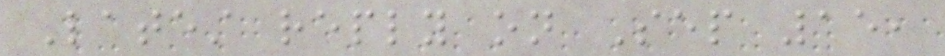Latest reply on Sep 15,
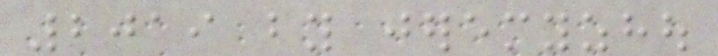2019 by jeremyzhou
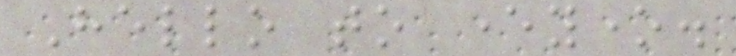Hello to everyone.
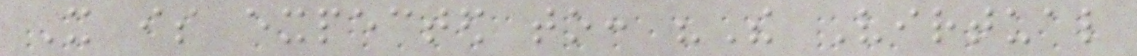It is expected to: "The Virtual
